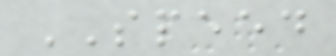SPEED
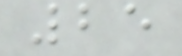25
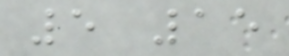5 15
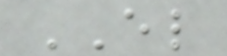EL
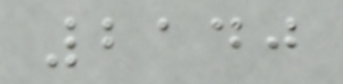2140
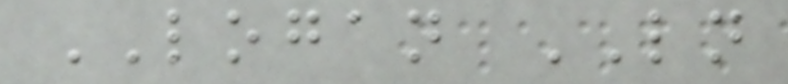LOGAN LN
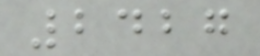2427
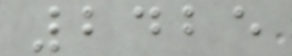2425
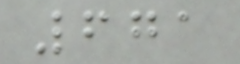671
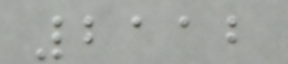2112
